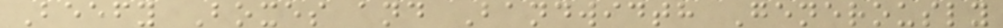Beefy Boxes and Bandwidth Generously
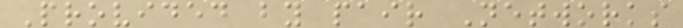Provided by pair Networks
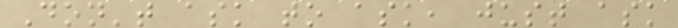Don't ask to ask, just ask
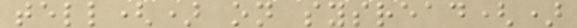tell() on sysread()
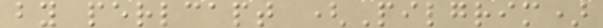by perlcapt (Pilgrim)
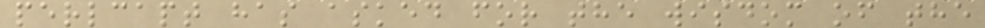perlcapt has asked for the wisdom of the
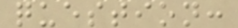question:
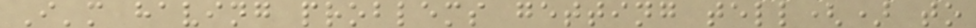I'm having problems getting tell() to
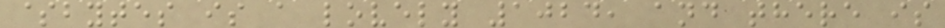$bytes is a lovely 1024, and there is
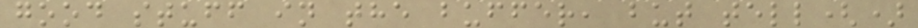good stuff in the buffer, but tell()
